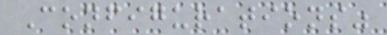Configurations"
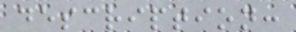description:
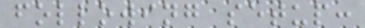following setup:
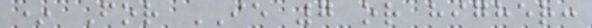* For IE 7 or higher:
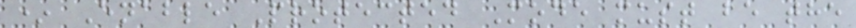* Enable Protected Mode must be the
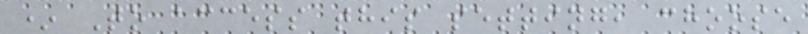* To access this setting, choose
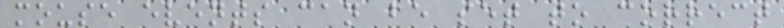mouse events can be set to correct
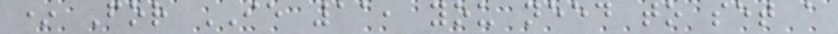* For IE 11, you need to set a
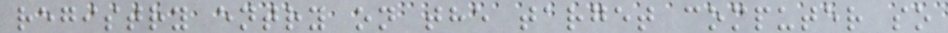registry entry on the target computer so
